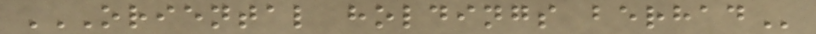ORIENTAL HOLDINGS BERHAD
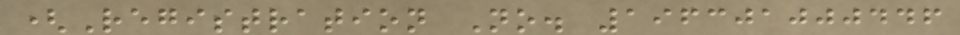(Registration No. 196301000446
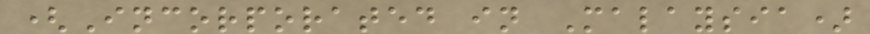(Incorporated in Malaysia)
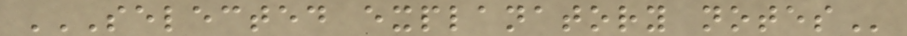SELECTED EXPLANATORY NOTES
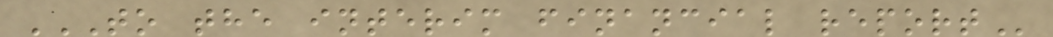TO THE INTERIM FINANCIAL REPORT
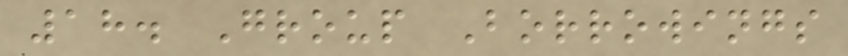18. Group Borrowings
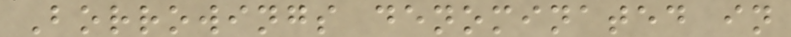Borrowings denominated in
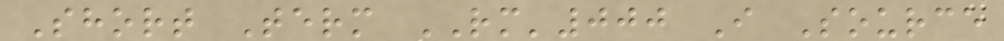Short Term RM'000 I Source
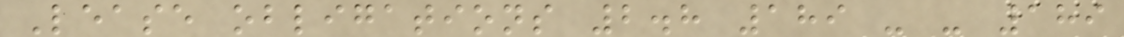Lease obligations 2.8 189 - - 189
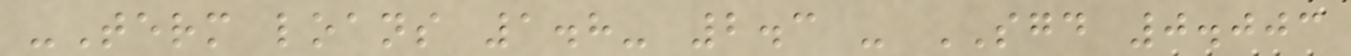-Term loans 1.8- 2.3 - SGD 0.003
